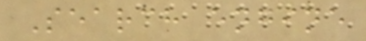Search engine
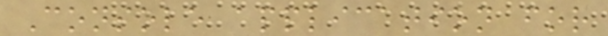Console application for
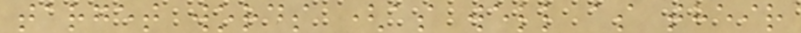target words (as well as their
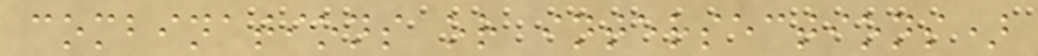combinations or intersections)
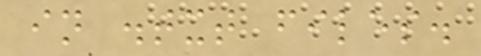in .txt files.
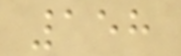158
